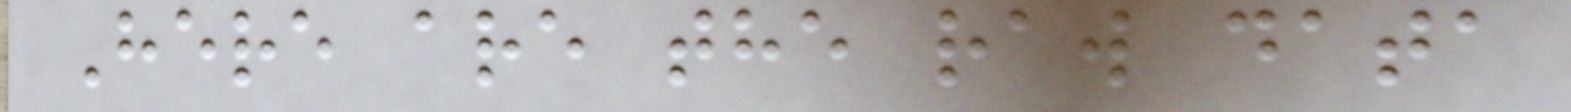Here are the raw data
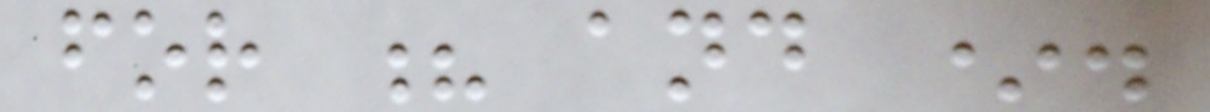for ? and *.
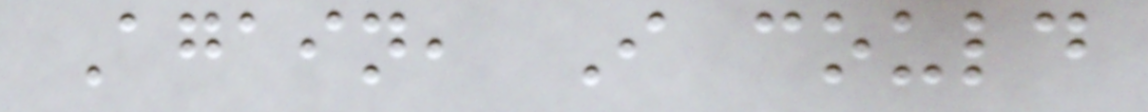Again, I could
